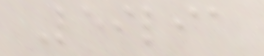Leilia
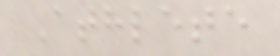Athlete
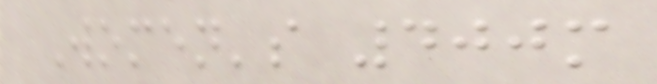Women's 400m
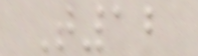T12
